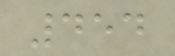454
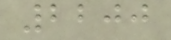2200
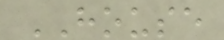HOUSE
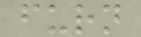furn
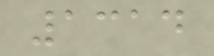1314
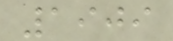1909
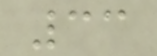33
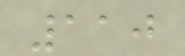110
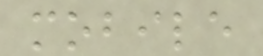mobile
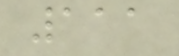111
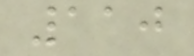110
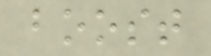boost
